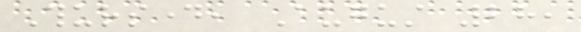Thursday, August 28,
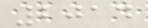2014
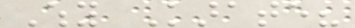Why Karate?
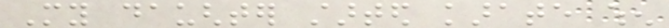My daughter started karate when
